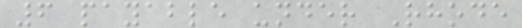6 payable under Rhode
